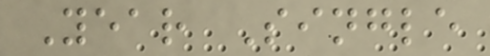Year Single
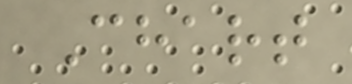Chart
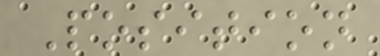Position
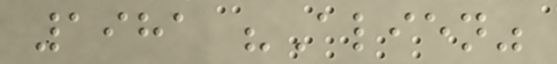1981 "Alien"
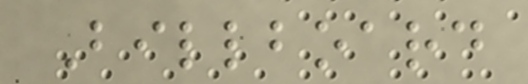Billboard
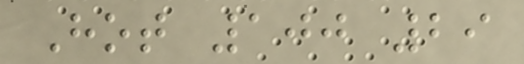Hot 100 29
